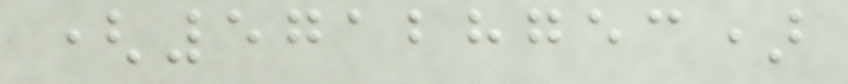(57128753)
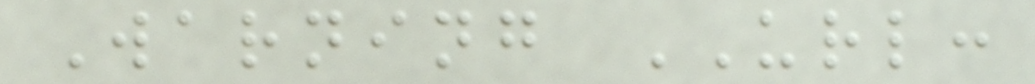Warning URL:
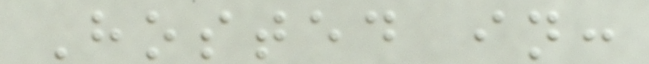Hosted in:
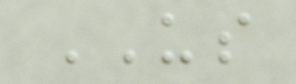US
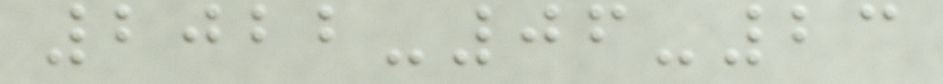2022-06-23
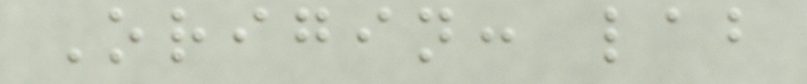Origin: lab
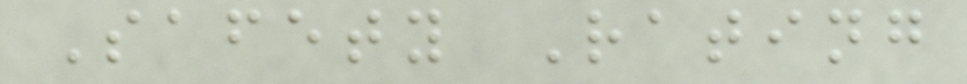Safety Rating
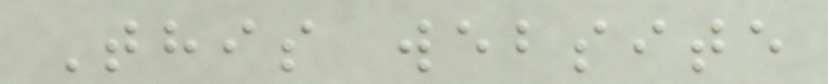This website
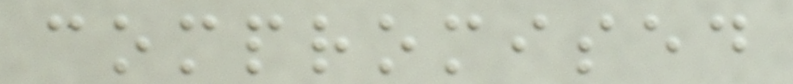compromised
